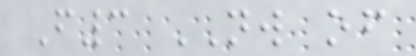F3 NW of
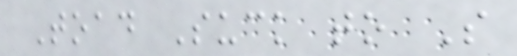Toad Suck to S
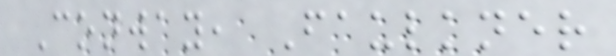Conway, Faulkner
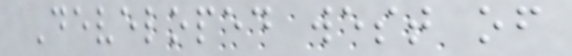Developed west of
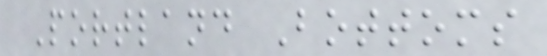Portland Bottoms
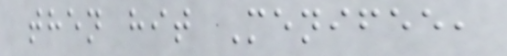then hit Menifee,
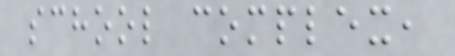school complex,
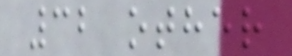32 other
